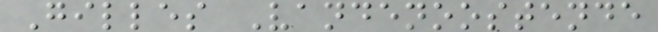Gilles Vandenoostende
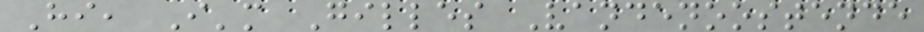Hi, I'm Gilles Vandenoostende
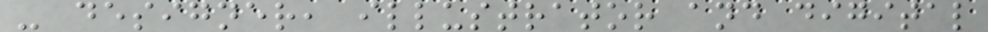- designer, illustrator and digital
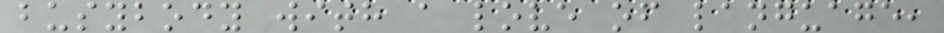busybody with a love of language,
